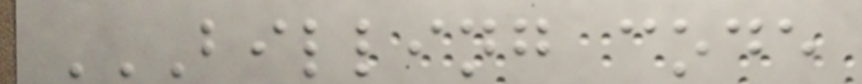BILLING CODE
